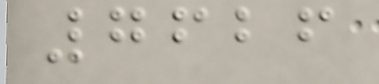7626
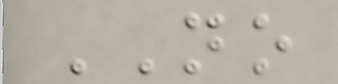NO
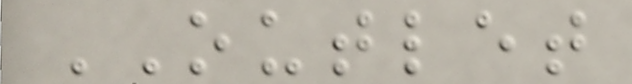OUTLET
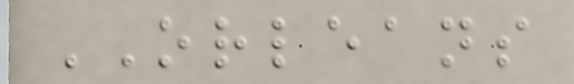ORLEANS
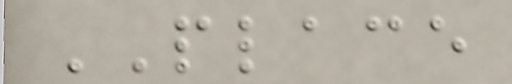PLACE
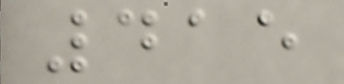415
